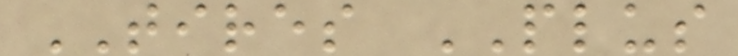TIRES PLUS
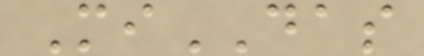MiDAS
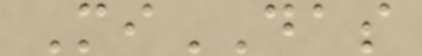MiDAS
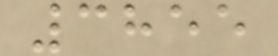3855
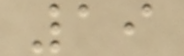19
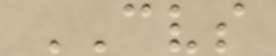CVS
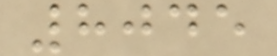8045
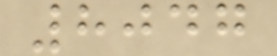8047
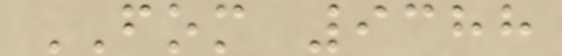FOM 9388
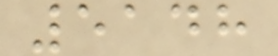5148
